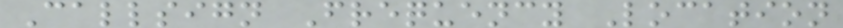Callsign Frequency Location
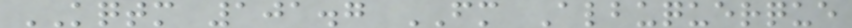KQTM 101.7 FM Albuquerque
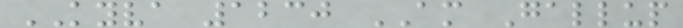KYVA 1230 AM Gallup
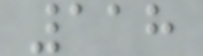118
